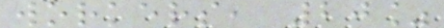workers, 20%
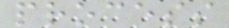process
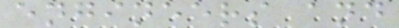engineers and
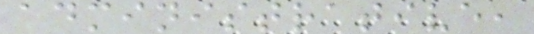administrative,
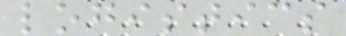logistics
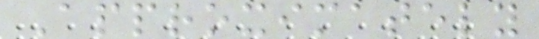Approximately
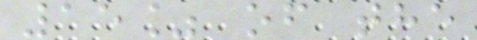15% of the
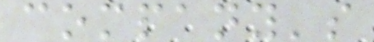company's
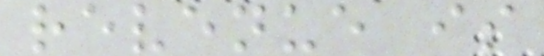revenue is
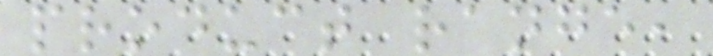product range,
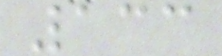133
